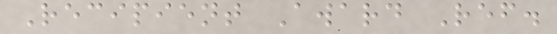Recipient Award Ref.
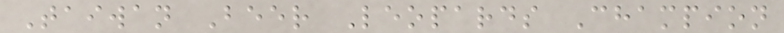Taiwan Beer Leopards Champion
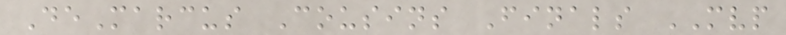DeMarcus Cousins Finals MVP
